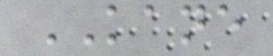KANE
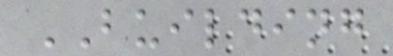BUILDING
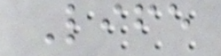Life
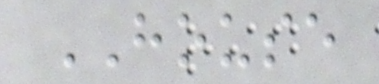HOUSE
